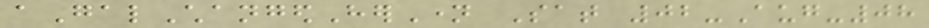aGalChangedHerName Sat 02-Aug-08
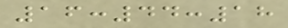16:44:18
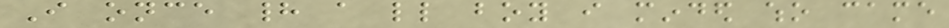I once had a little boy i minded who came
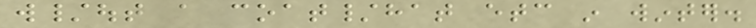w/out a coat/hat etc in winter.
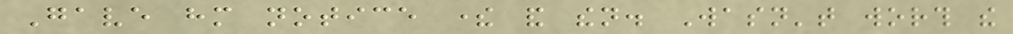Gave him notice there and then. Wasn't worth the
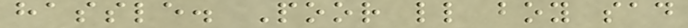hassle. Poor little boy sad
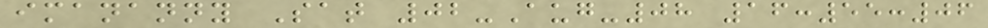imananny Sat 02-Aug-08 16:55:06
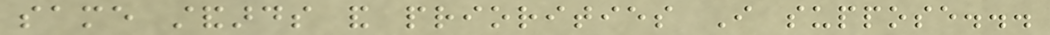same standards and priorities I suppose...
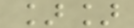]]
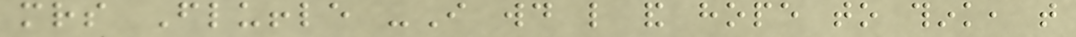mrs Fluffle -I would like and hope to think, that
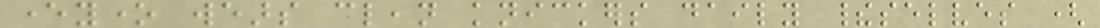everyone wears clean knickers daily theirselves (
